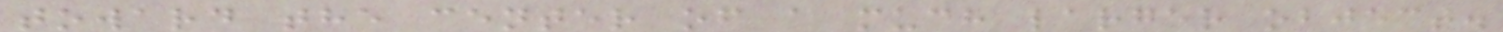toward the center of a much larger object.
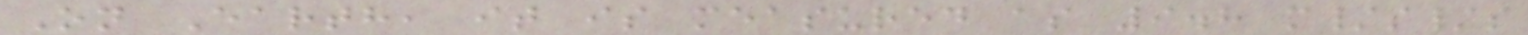On Earth, it is measured as 9.8 m/s/s
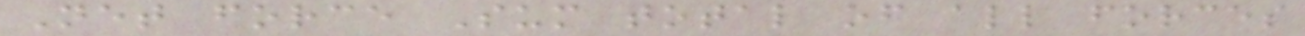Net force Sum total of all forces
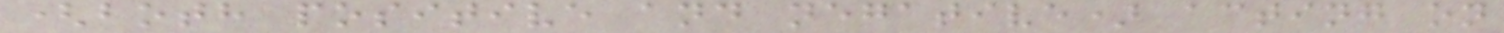(both positive and negative) acting on
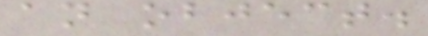an object.
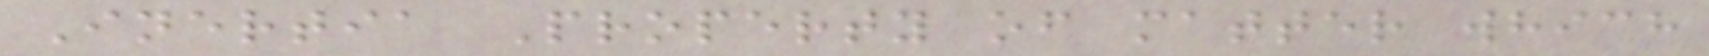Inertia Property of matter which
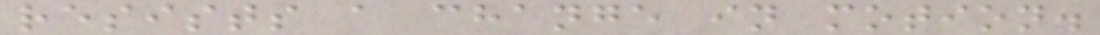resists a change in motion.
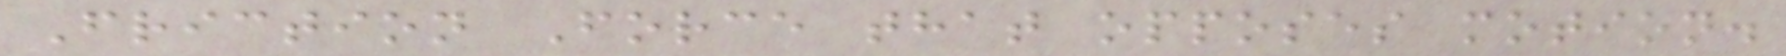Friction Force that opposes motion.
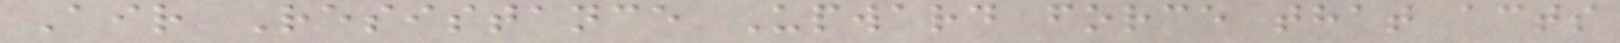Air Resistance Upward force that acts
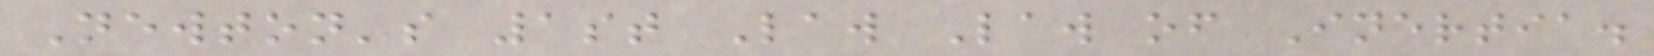Newton's 1st Law Law of Inertia.
